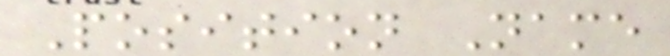Position Name
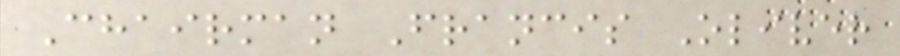Chairman Francis Oliver
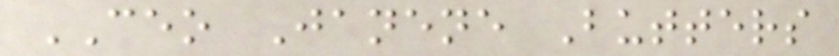CEO Janene Butters
